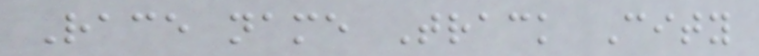Race name Track City
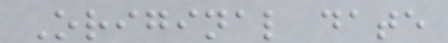Original date
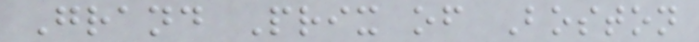Grand Prix of Boston
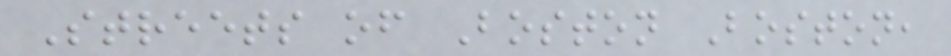Streets of Boston Boston,
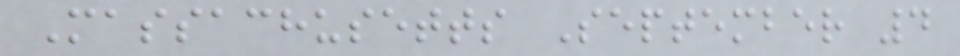Massachusetts September 4
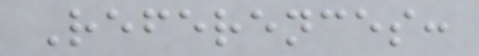References:
